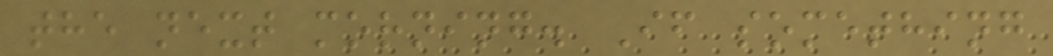the next morning. If something
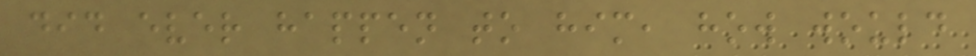did ever happen to him, how would
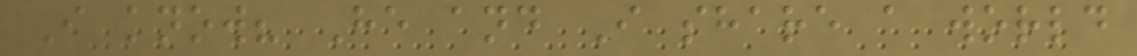I know? He and I share a world
